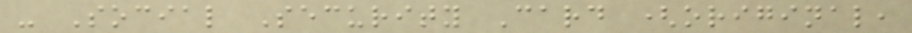- Social Security Card (original,
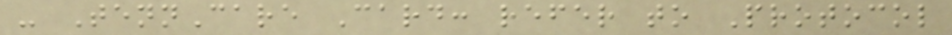- TennCare Card: refer to Protocol
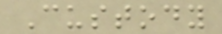Custody
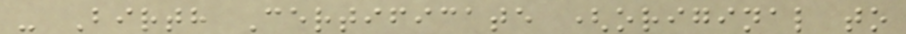- Birth Certificate (original to
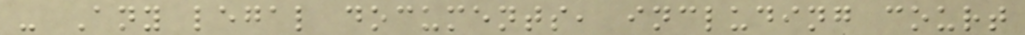- Any legal documents, including court
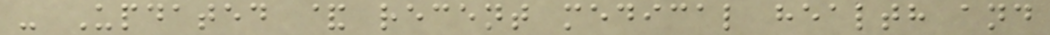- Updated & recent medical health and
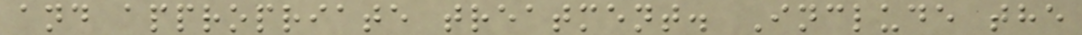and appropriate treatment. Include the
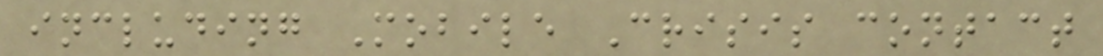including Mobile Crisis contact
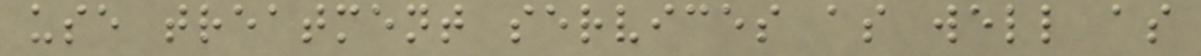use treatment services as well as
